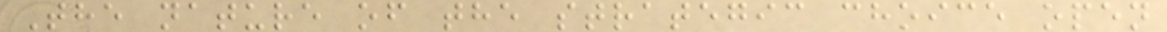The nature of the strategic choice open
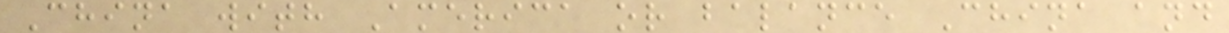China with America or balance China and
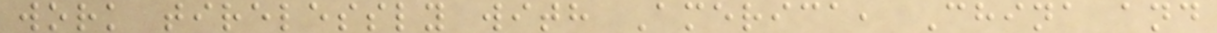work tirelessly with America, China and
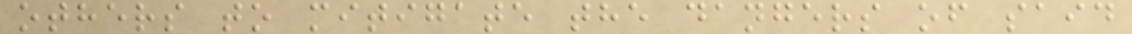others to mitigate the dangers of said
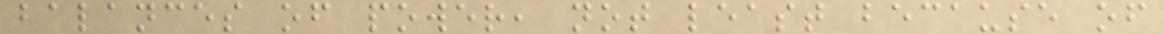balances of power, not least because of
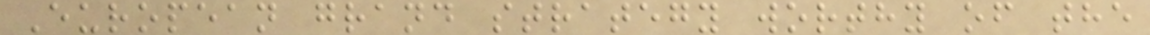European grand strategy worthy of the
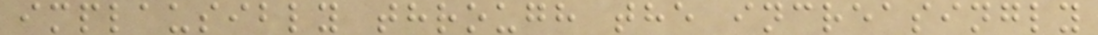implausibly through the increasingly
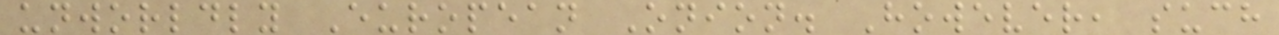unworldly European Onion. However, such
